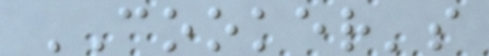COOKER's
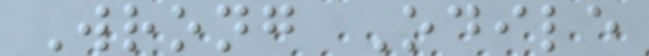Wrong Odile
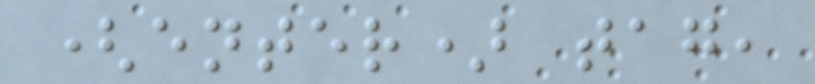(enter) tag,
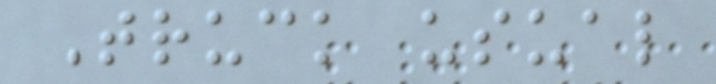Truck usual
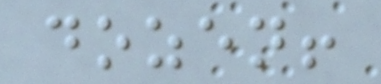dozen!
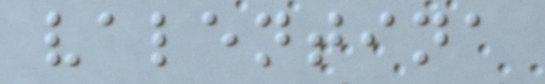valentina
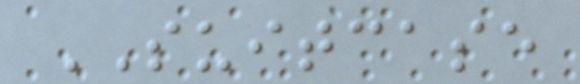SUITCASE
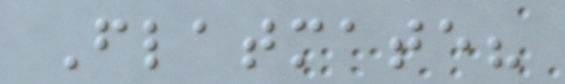Flatmate?
